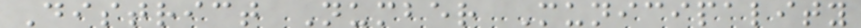District Number Municipality
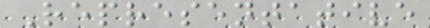Representative
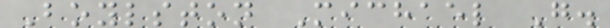Boylston Michael G.
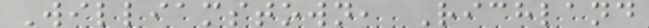Williamstown, Richland
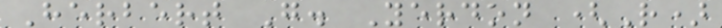Herbert G. Yerdon (R)
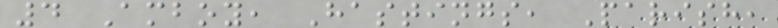4 Amboy, Hastings, Parish,
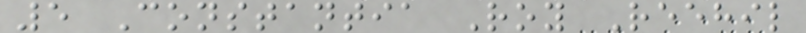5 Constantia Roy Reehil
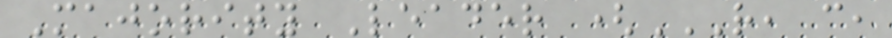Majority Leader (R, C,
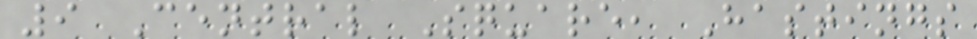9 Central Square, Hastings
